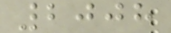2008
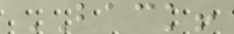BACK!
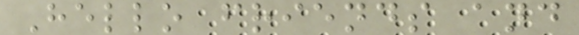Hello friends and
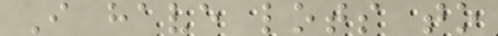I have lots to
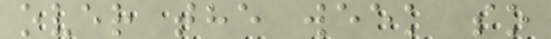over the week so
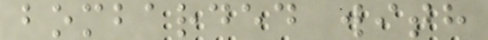bombarded with
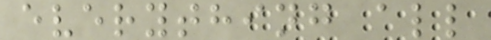everything all
